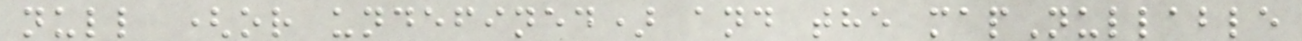null (or undefined) and the mapNullable
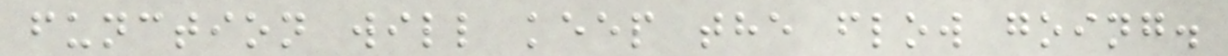function will keep the flow going.
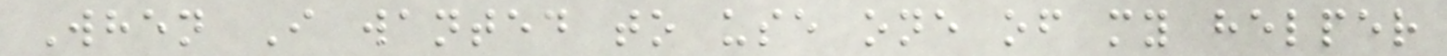When I wanted to use one of my helper
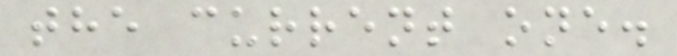the current one.
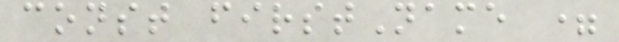const firstName =
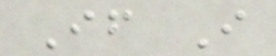If I
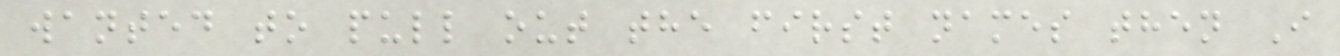wanted to pull out the first names then I
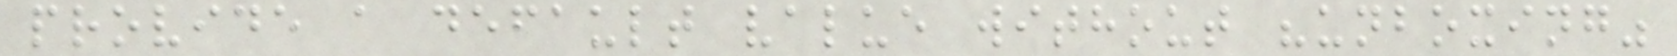provide a default value without "unboxing"
